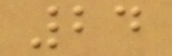24
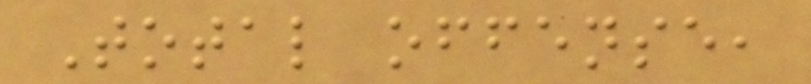Total offense,
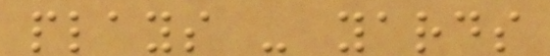plays - yards
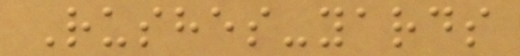Rushes-yards
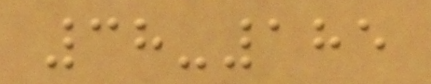38-185
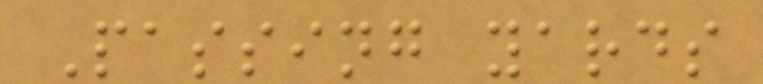Passing yards
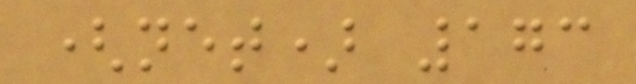(net) 173
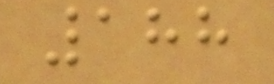188
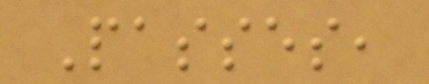Passes,
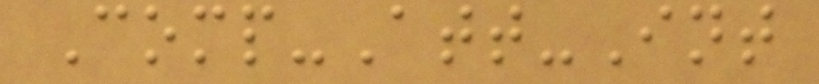Comp-Att-Int
